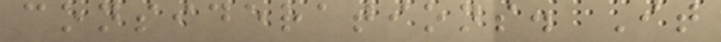considerations. It
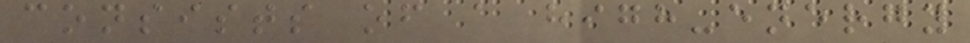consists of a high-energy
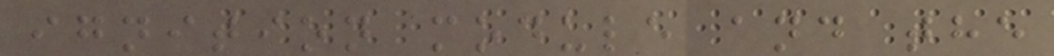ignition module and the
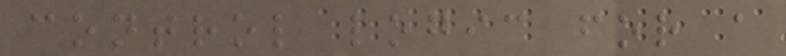control logic for a
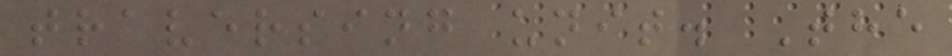traversing unit. The
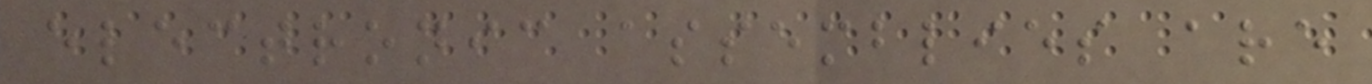electronic assemblies are
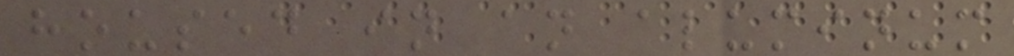housed in an aluminum
